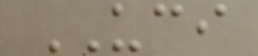UCI
